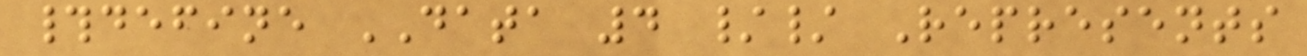#define DATA 4 // Represents
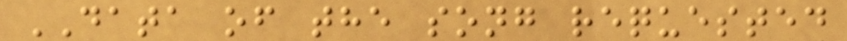DATA of the song requested
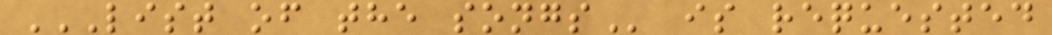LIST OF THE SONGS is requested
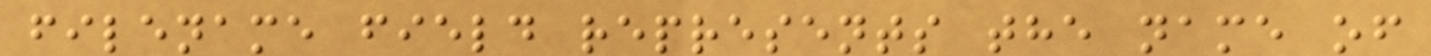filename field represents the name of
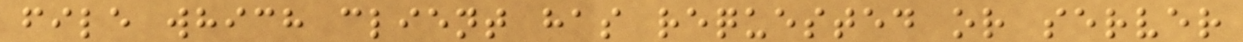file which client has requested or server
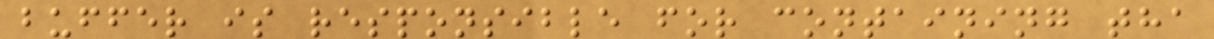buffer is responsible for containing tha
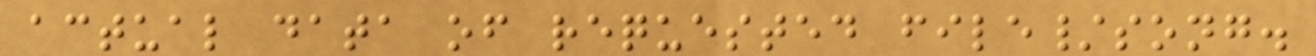actual data of requested file/song.
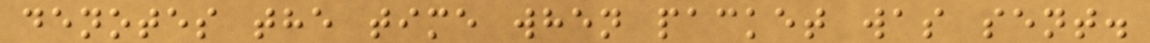denotes the time when packet was sent.
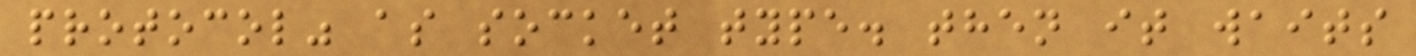protocol" as socket type. then it waits
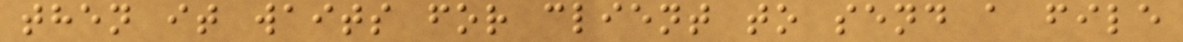then it waits for client to send a file
